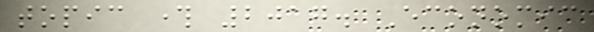topic through 2017. Economic
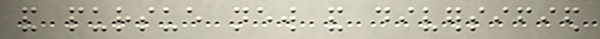and pursue new and diversified
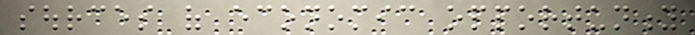sources of economic opportunity
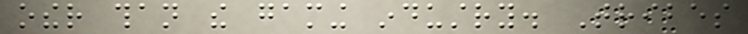other than the gaming industry. Tribes
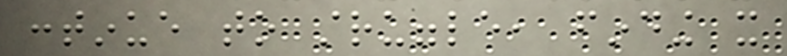continue to struggle, finding it
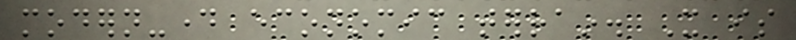modern-day economic terrain. It is
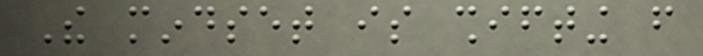The mindset is shifting from
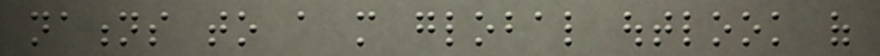nations to a more global outlook of
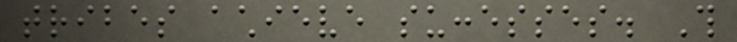tribes achieve successes. This
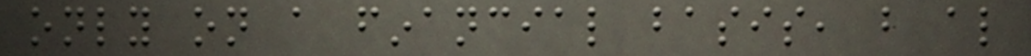only on a financial basis, but also
